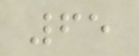65
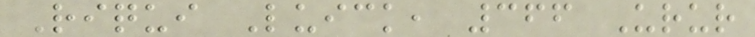Riqui Luick, 366 Urur
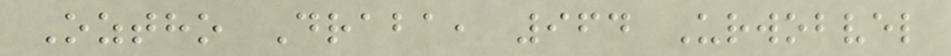Oztho Draba, 964 Urwobvel
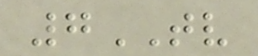7TV
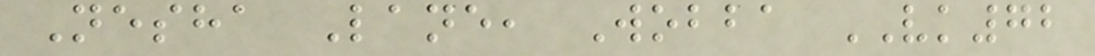Nesha Lane, Wobba VK72
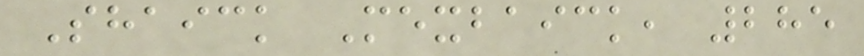Shaick Mexbaick, 285
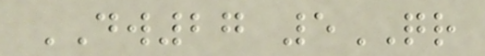DW27 5QR
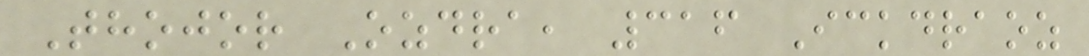Thojor Ozdra, 316 Ickdraoz
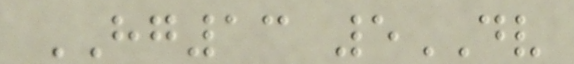HG13 5DV
